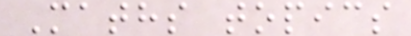Maths topics
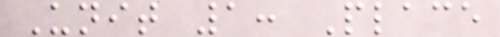Unit 1: Place
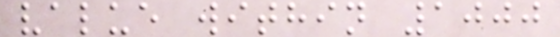value within 1000
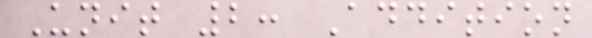Unit 2: Addition
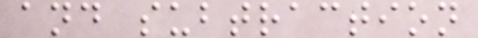and subtraction
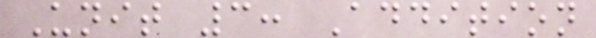Unit 3: Addition
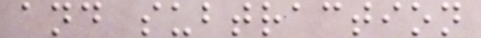and subtraction
